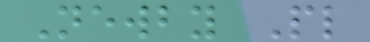Newby Pl
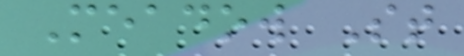Meadow St
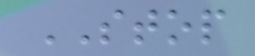STOP
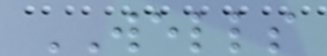WELLS
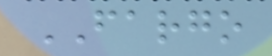FARGO
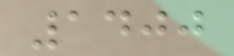1400
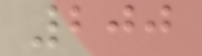200
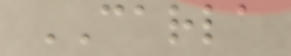CARLA
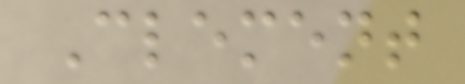Clement
